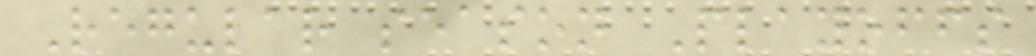Regular season Playoffs
